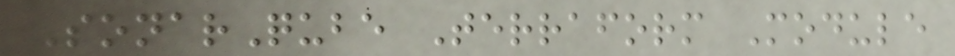SonarQube Terraform Module
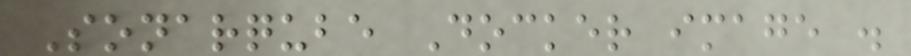Sonarqube Docker image .
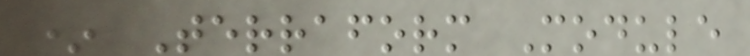* Terraform Module
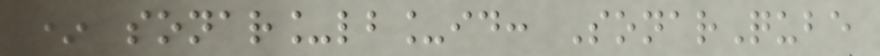* sonar_lb_id: SonarQube
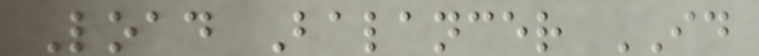Load Balancer ID
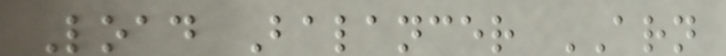Load Balancer ARN
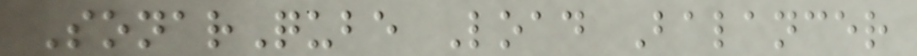SonarQube Load Balancer
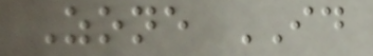Zone ID
